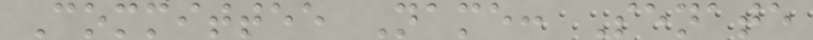Committee Name: Senate
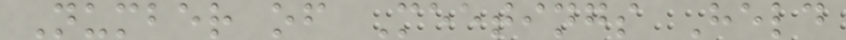Number of Meetings Held
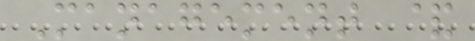Management &
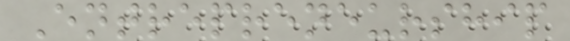Entrepreneurship
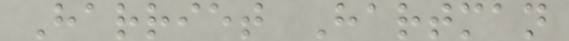Harriet Hartman
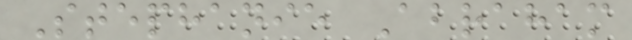Stephanie Abraham
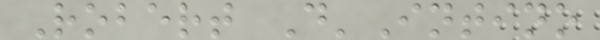Robert D'Intino
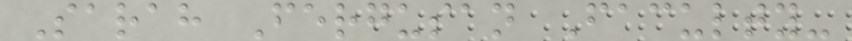Sarah Fergusan Faculty-
